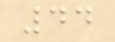44
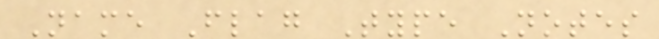Name Flag Type Notes
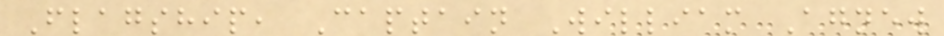Flagship, Captain William Agnew
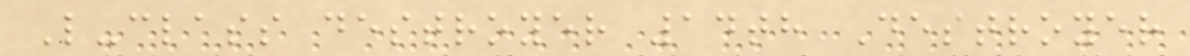L-class destroyer 14th Destroyer
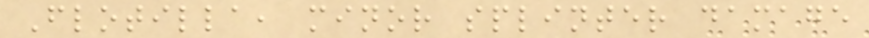Flotilla, minor splinter damage
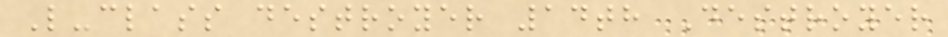L-class destroyer 14th Destroyer
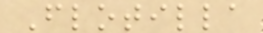Flotilla
